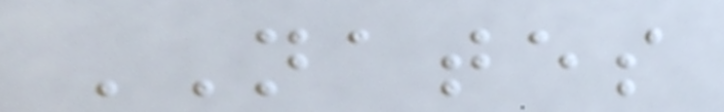NATES
